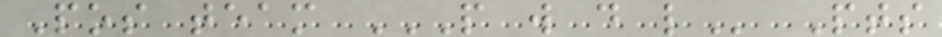Pos team P W D L Pts
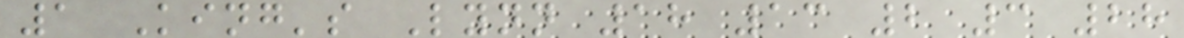1 King's Lynn 18 13 2 3 28
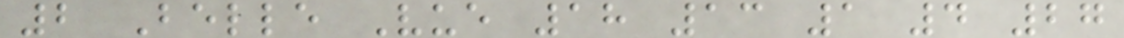2 Belle Vue 18 13 1 4 27
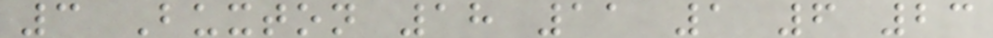3 Buxton 18 11 1 6 23
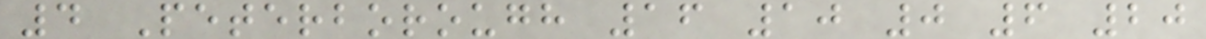4 Peterborough 16 10 0 6 20
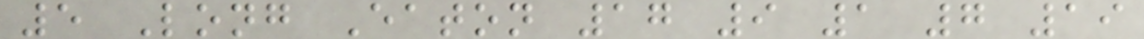5 Long Eaton 17 9 1 7 19
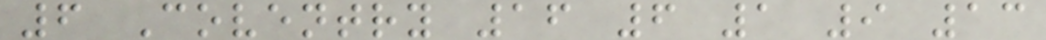6 Coventry 16 6 1 9 13
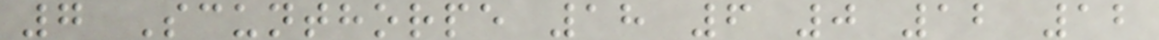7 Scunthorpe 18 6 0 12 12
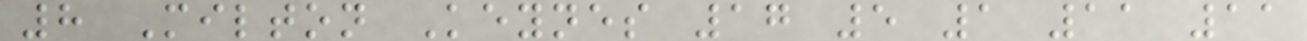8 Milton Keynes 17 5 1 11 11
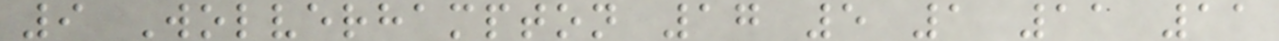9 Wolverhampton 17 5 1 11 11
